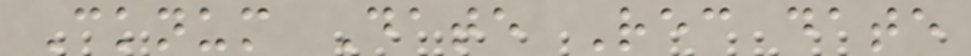Cknum Date Rec date
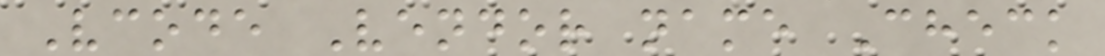Vcode Vendor name Check
